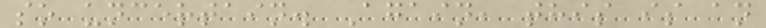so uncertain. Again, this is an
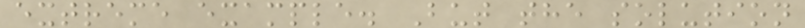extreme example. But the solution
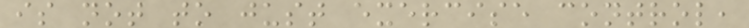is not to just exercise control,
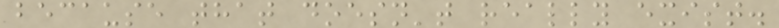because that doesn't really exist.
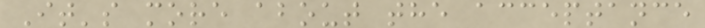It's more about the acceptance
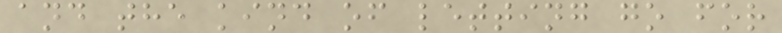and the kind of letting go for
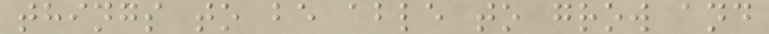things to be able to grow and
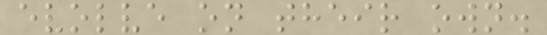evolve on their own.
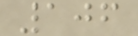106
